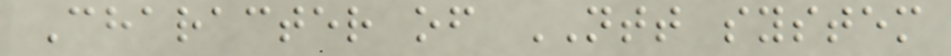Character of NTT system
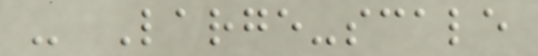- Large-scale
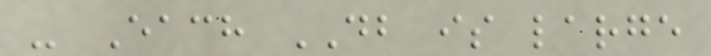- Each DB is large
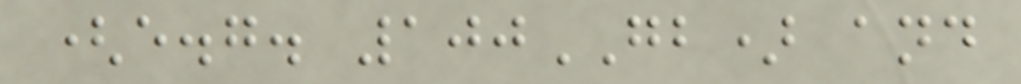(e.g. 100GB) and
